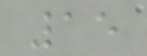15
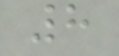8
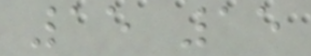15 15
